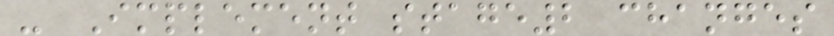- Implement stage2 changes
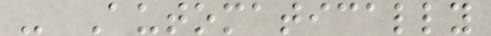- Automatically
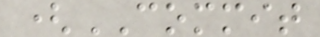(COMMIT
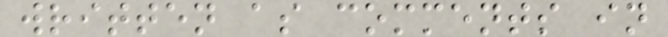written as comments in
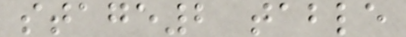stage2 table
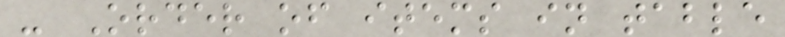- Order of items in table
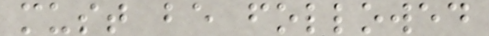must be followed
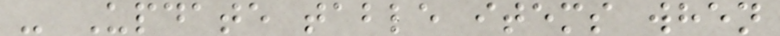- Update table items when
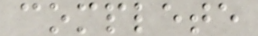complete
